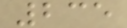235
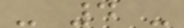- 4 -
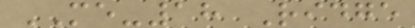ME-18 Ridge
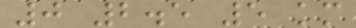0 2.5 5 km
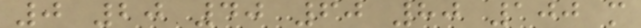0 20 40 60 80 100 m
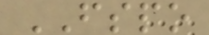FSPO
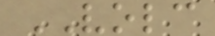VOLC
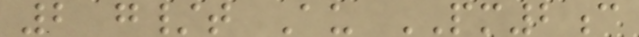2 g/t Au PM2c
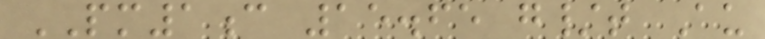PM1c 15.65 g/t Au
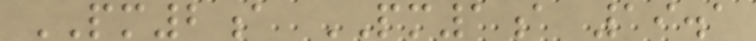PM2a PM1a 19.1
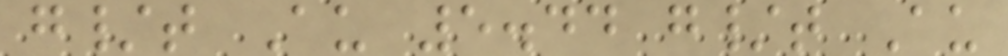g/t Au 5.44 g/t Au
